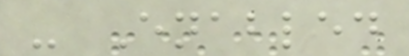- Enabled
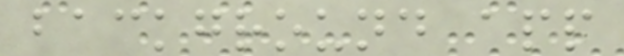background app
